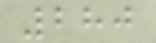280
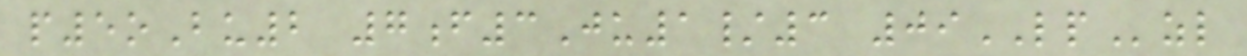p5oBu2 7f3Ju1/3 09LPzl
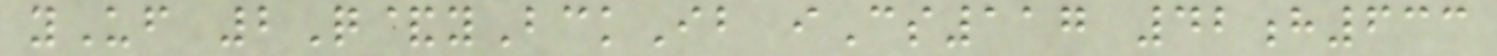yUf 2Q&yBckIb iCs117 42h633
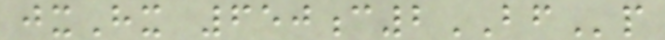jxHx 650c2BFp
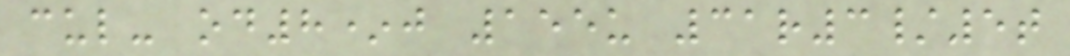cul- od8*j 155u 31r3/5t
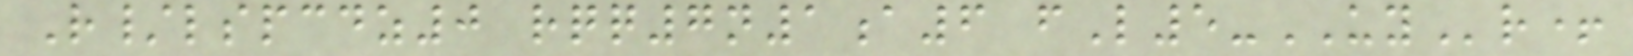R/lspcdz0 rqq7n1a6 fL5-UYr+
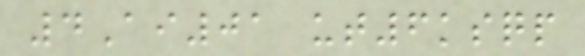4Ai01 ut6ksqp
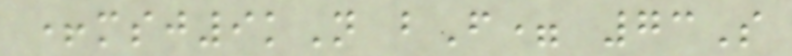+msj9kN bF= 73S
